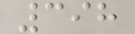398
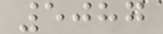5087
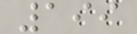199
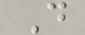D
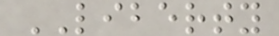LIBERTY
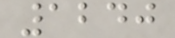1240
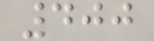400
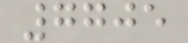7705
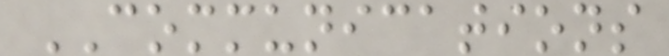COMMUNICATIONS
